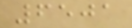6501
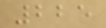225
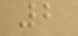2
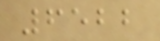6522
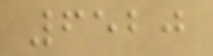6520
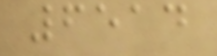6514
